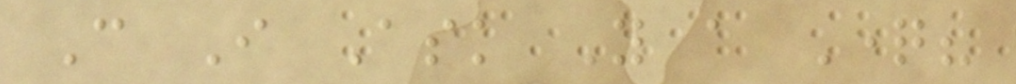Can I Ask You a Question?
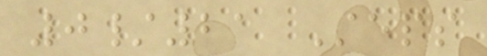0/21 Steps
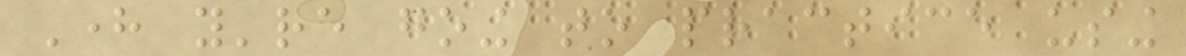Here you're going to practice using
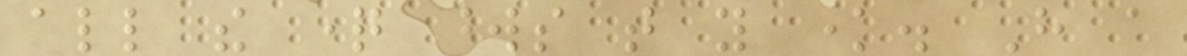all the question words that you know. Have a
